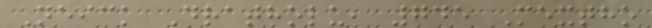Neick Dratholu, 745 Mextho
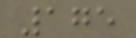175
